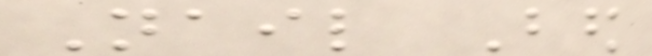Nail Bed
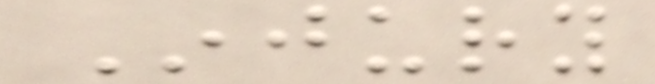Injury
